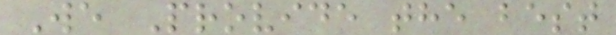We Provide the best
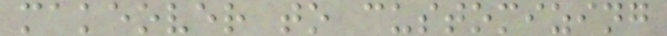makeover to customizing
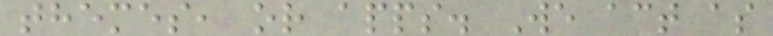themes, or apps. We act as
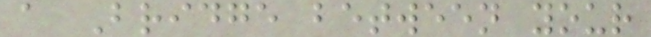a Bridge between your
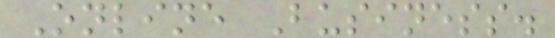Online Business.
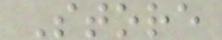Store
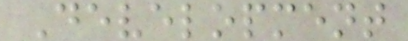Development
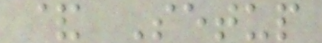& Setup
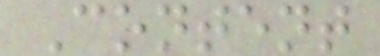Content
